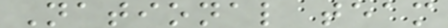National team
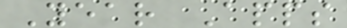Year Apps
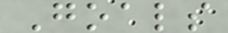Goals
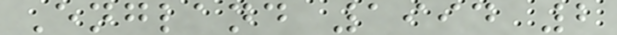England 1994 2
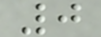0
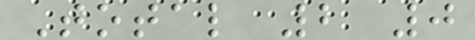Total 2 0
